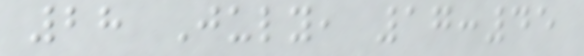28 July, 17:45
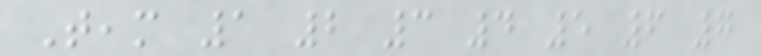Team 1 2 3 4 5 6 7
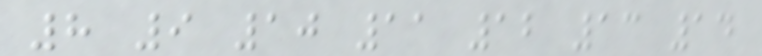8 9 10 11 12 13 14
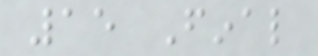15 Final
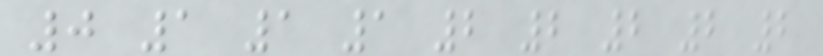0 1 1 1 2 2 2 2 2
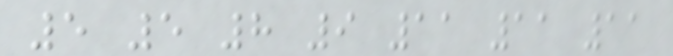5 5 8 9 11 11 11
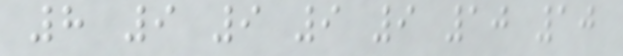8 9 9 9 9 10 10
